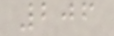206
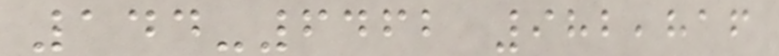144-6462 982,816
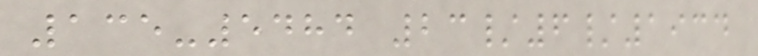135-5484 23/6/1934
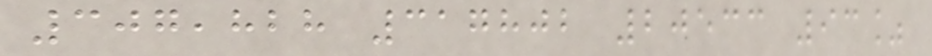307,828 317802 20533 93%
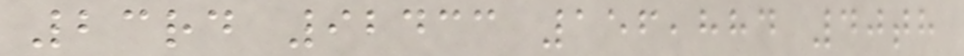23rd 92433 156,884 40th
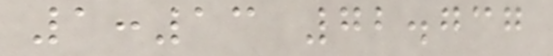1:13 72.737
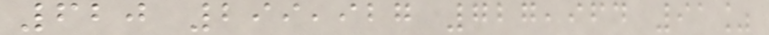620 299,927 727,964 91%
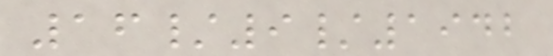16/9/1942
